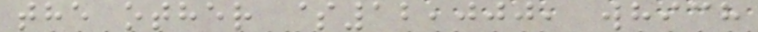the other $12,000, which
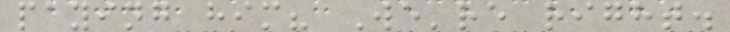paying him? We're right.
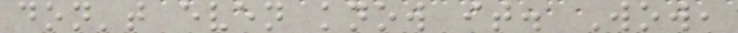don't even know it. Wow,
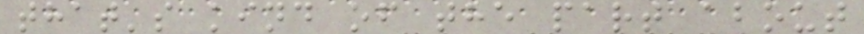that's kind of the part about
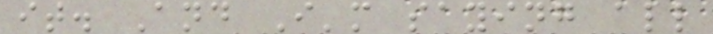it. And I'm saying all
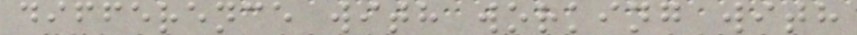difference with working with
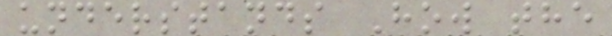understands How the
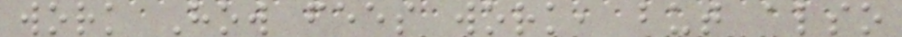work How fees work, but also
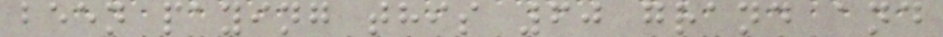been paying this 60 grand and
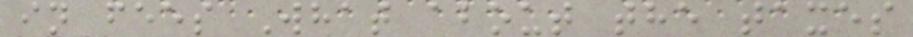in fees What about the taxes
